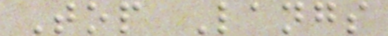Top Langs
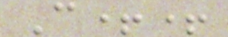C++
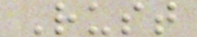Rust
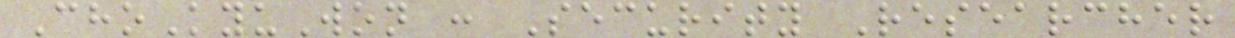ChoKyuWon : Security Researcher
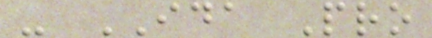- IDA Pro
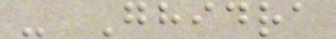- Ghidra
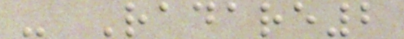- Radare2
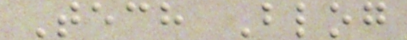Tech Blog
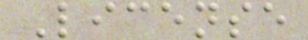License
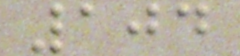104
